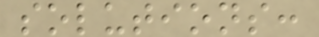solutions:
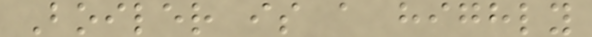Boiler is a highly
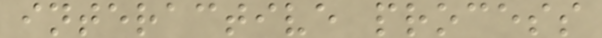interactive process
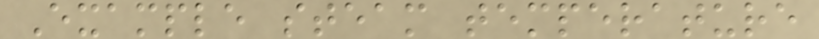Example steam temperature
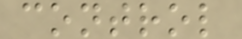control
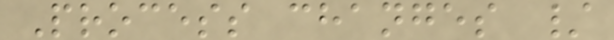Process changes /
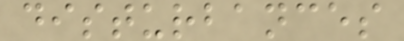disturbances
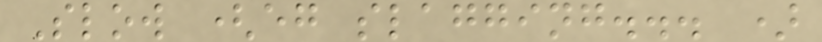Slow (eg slagging... )
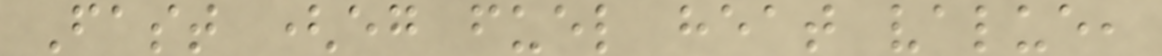Fast (eg fuel heat value,
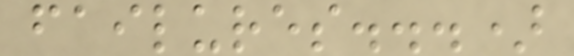failures...)
